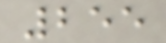255
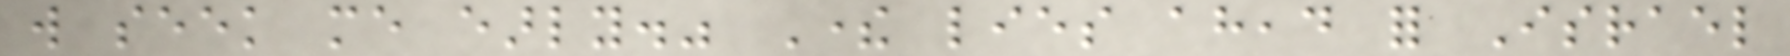will seek me early." There lies ahead for Israel
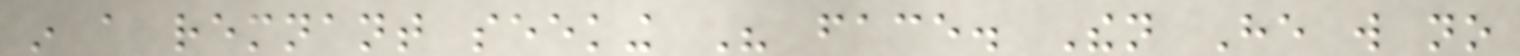in a remnant seeking His face. Then He will no
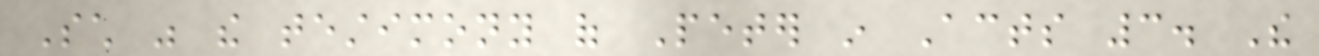Such was the testimony of Peter in Acts 3. The
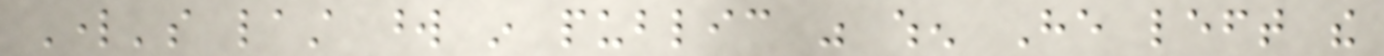Lord's last word in public was when He left the
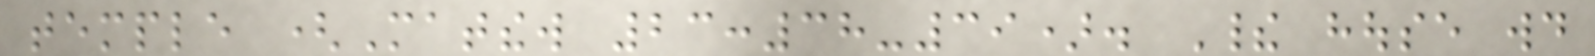temple (Matthew 23:38-39). Their house would
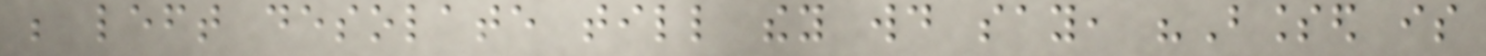be left desolate till they would say, "Blessed is
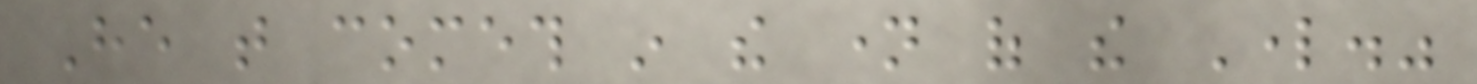He that cometh in the name of the Lord."
